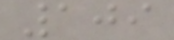109
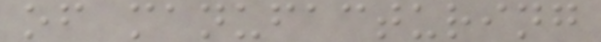of manufacturing
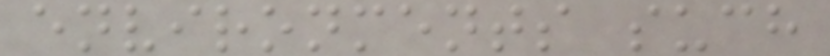environments such
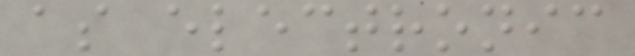as electronic
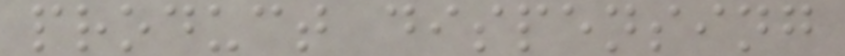product dispensing
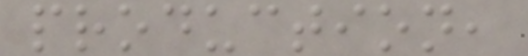production,
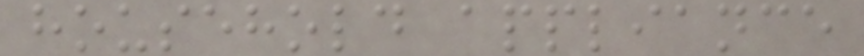household appliance
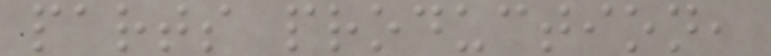parts production,
